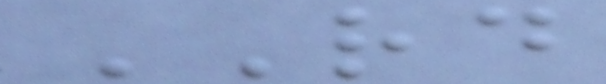RD
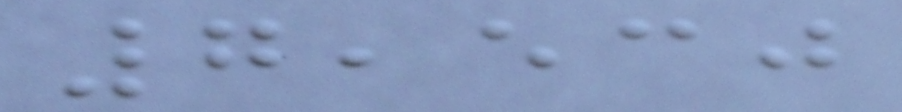7,530
